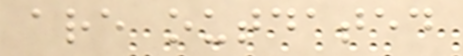are outdated
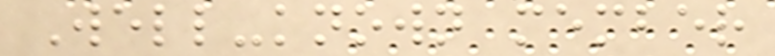Well-known member
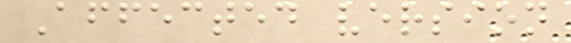Affected version
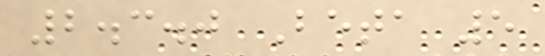2.3.0 Beta 5
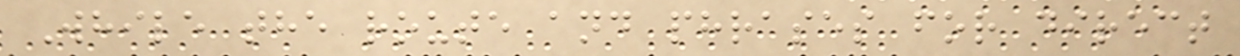While the route and phrases for direct
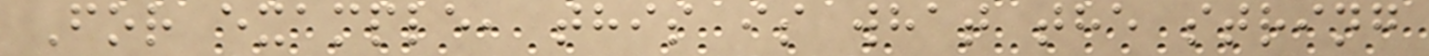For example, this is what the string
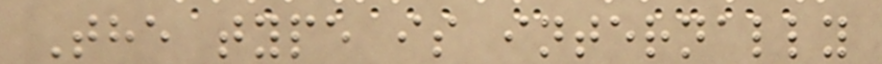The type is internally
